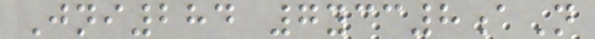Jni284 7ycc8aN
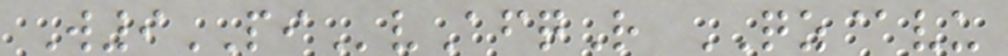W9PIvAfqR QZ@vu
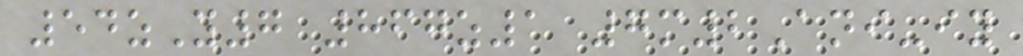54zY7 867z1 7m2Ani-iy
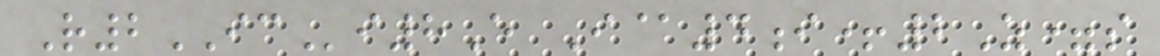R2ICi8E I@4i+2Z=s
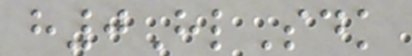h0HlSdk
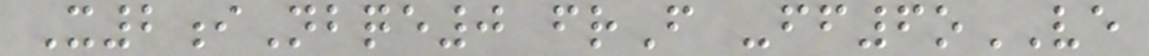X2iNbqe0 frF -ff6oVE
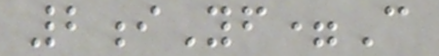2iYf=C
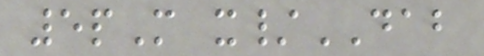5pM x/DAB
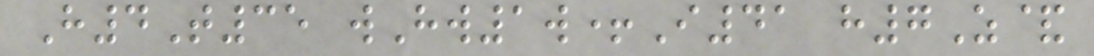H4T35 wHw1w+I41 h7Z&
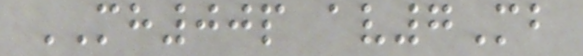MH00p av7Mb
